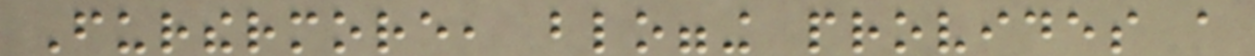Furthermore, blogging provides a
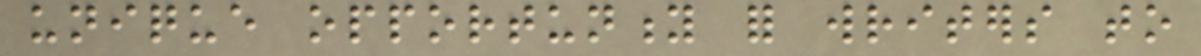unique opportunity for writers to
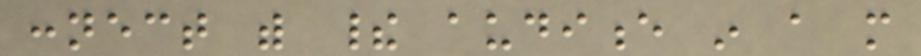connect with their audience in a more
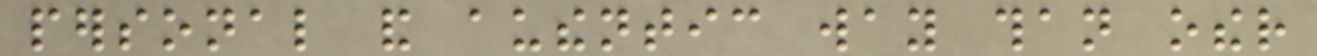personal and authentic way than other
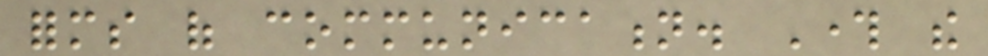forms of communication. Through the
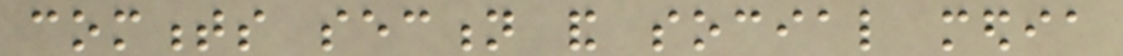comments section and social media
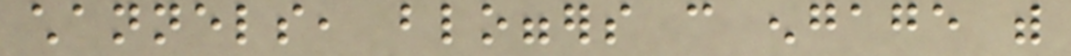channels, bloggers can engage with
